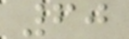60
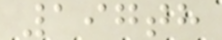197th
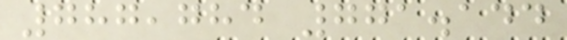787,784 771.144
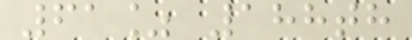61% 188th
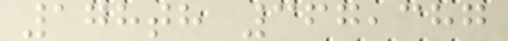178th 367,387
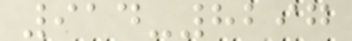914-8297
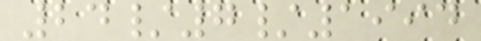24/7/1994
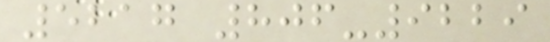5217 806-9229
